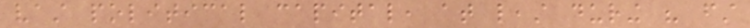vast political capital, at least during his first
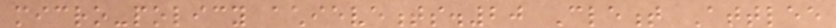micro-policy achievements.20 Clement Attlee
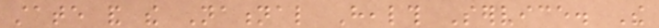state and the National Health Service. The
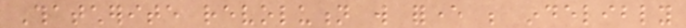Thatcherite revolution will forever be indelibly
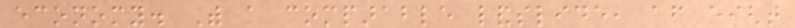economy. With a comparable landslide, after eight
